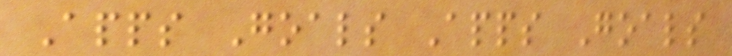Apps Goals Apps Goals
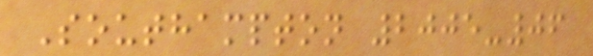Southampton 2005-06
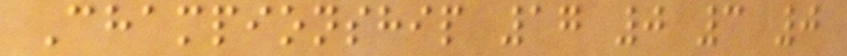Championship 17 0 3 0
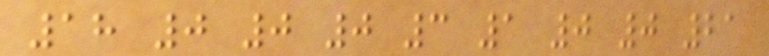18 0 0 0 3 1 0 0 21
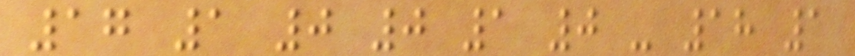17 1 0 0 1 0 - 18 1
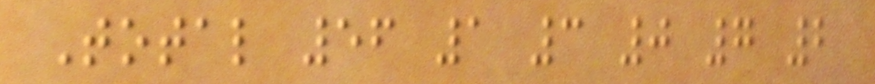Total 56 1 3 0 7 2
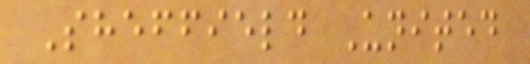Sheffield United
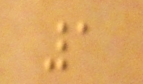1
